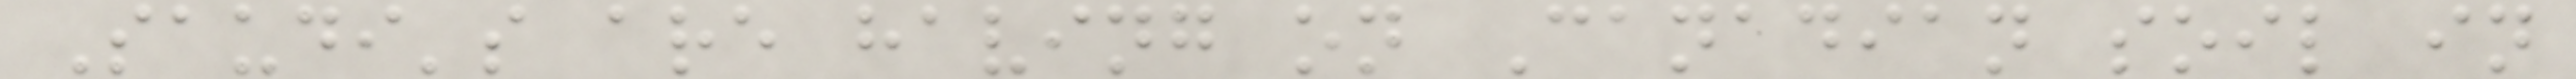Saudi's are having on Canadian soil in
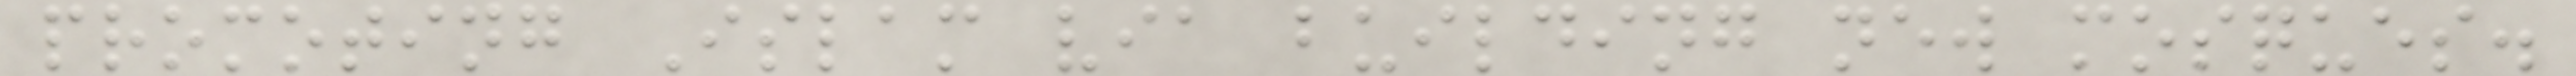promoting Islam via building new mosques.
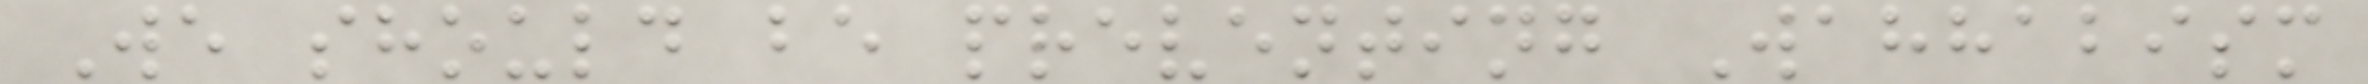We should be preventing Wahhabism
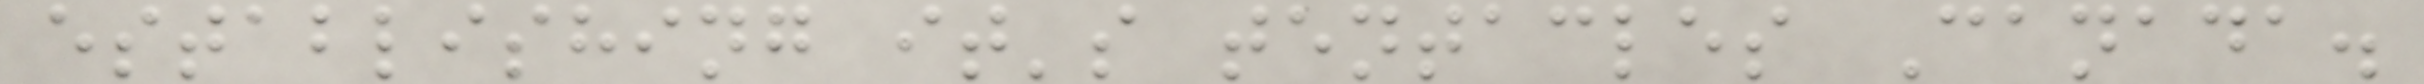establishing it's tentacles Canada.
